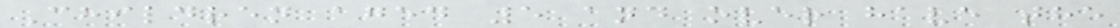Children aged 5 and over have the
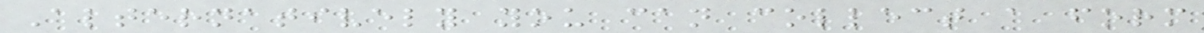Alternatively you can collect a form
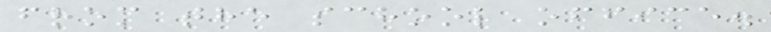from the school office.
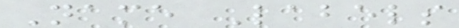Name Labels
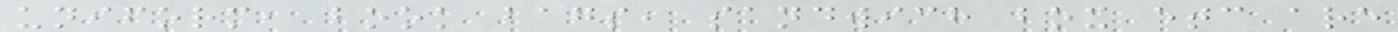uniform, book bags, sandwich box etc are
